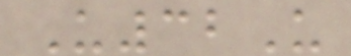U32U
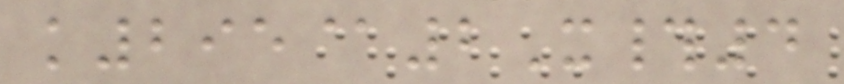k295@2X#4
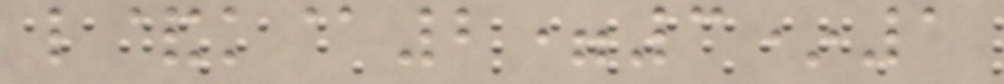l&k@2=3*1
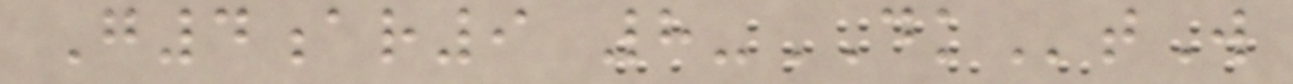G4ar9 8-DKtW
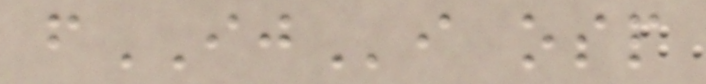fIJi osp
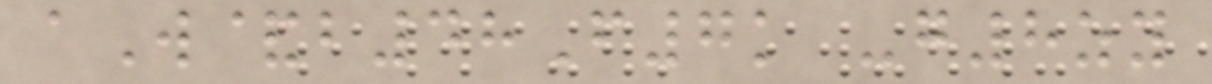aW&b48F7k -g8zy
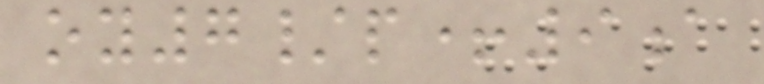oy7/p+9a
